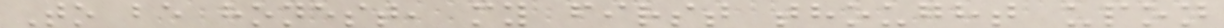To be honest, my first thought upon
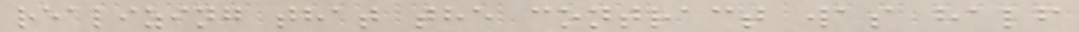realizing that the contract was half
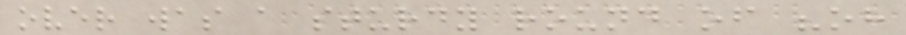over was a sturdy round of "oh
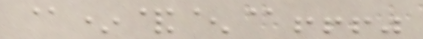@*&^@!!!"
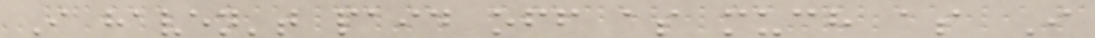I haven't paid off as much as I
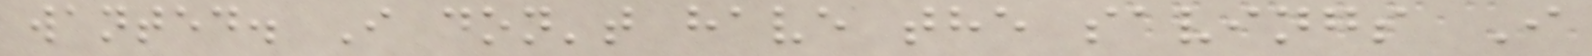wanted. I don't have the savings I
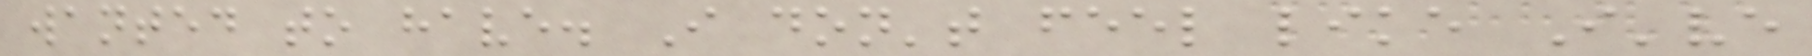wanted to have. I don't feel like I've
